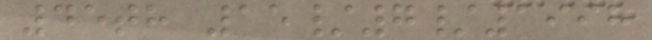45th 15/7/1998
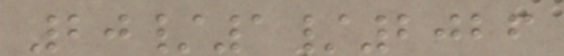20/1/2026
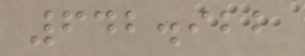642.922
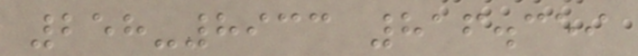258-8933 816.359
